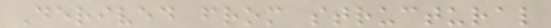Derived from structural
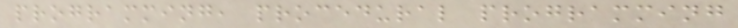programming, procedural programming
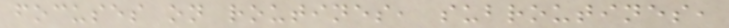focuses on routines, subroutines,
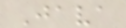Java
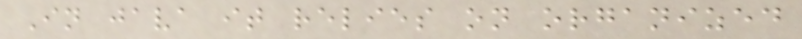In java it relies on organized
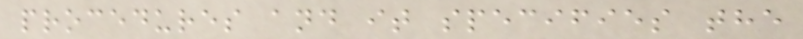procedures and it specifies the
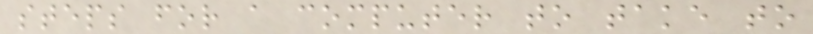steps for a computer to take to
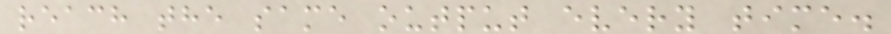reach the same output every time.
